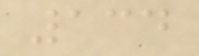134
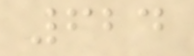624
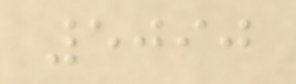5090
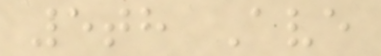5th Ave
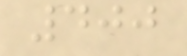400
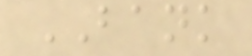BANK
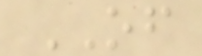OF
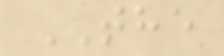THE
